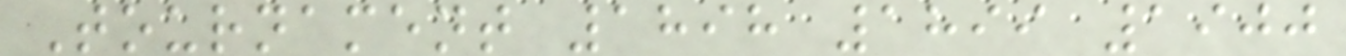Tournament 1898 1899 1900
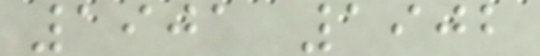1901 1902
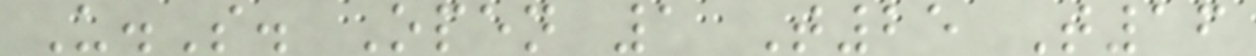U.S. Open 1 T25 T16
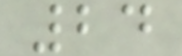24
